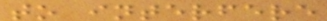to interfere
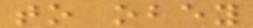to obey
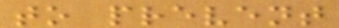to prevent
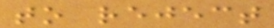to reject
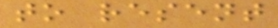to resent
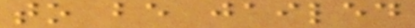to be jailed
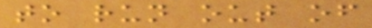to run out of
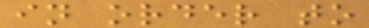in order to
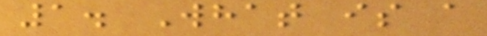1. What is a
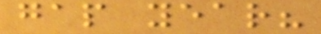gap year?
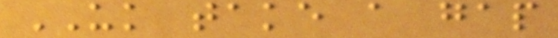UK take a gap
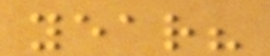year?
